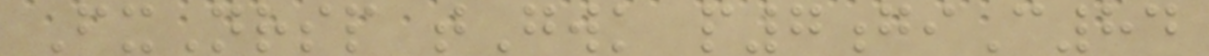FxNrsp tGwk p7giC84
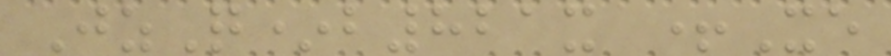JzQ*b821x +Xe
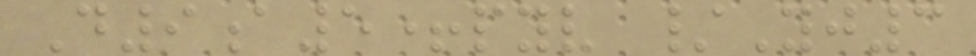D9a5+pyv /Yj3
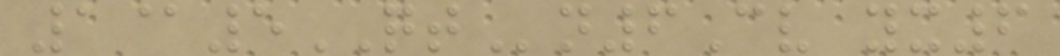1@5QTn6Cv yx6
